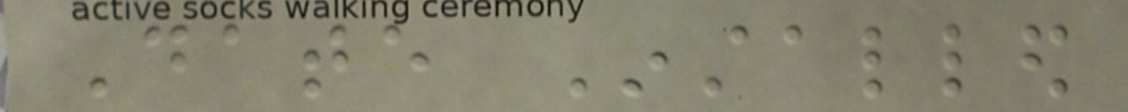Date Installed
